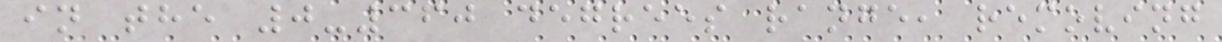in the 0-360 degrees range, removing
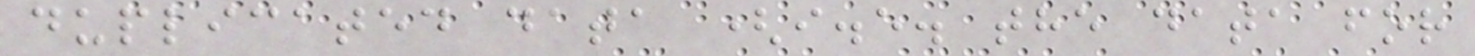duplicated data (i.e. the data for
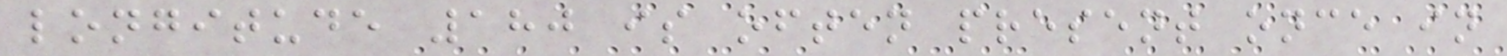longitude 180 is often present once in
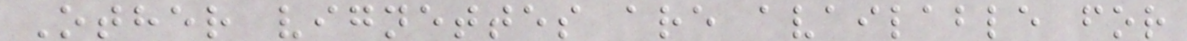Other vignettes are available for
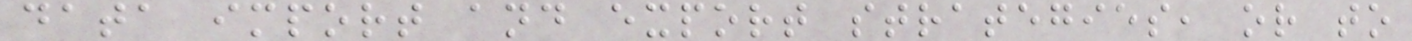data import and export strategies, or to
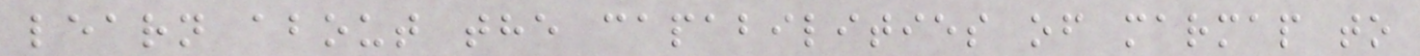learn about the capabilities of marmap to
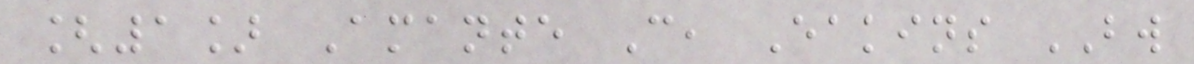[1] Amante C, Eakins BW
